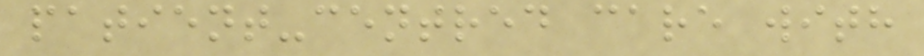patient-centred care with
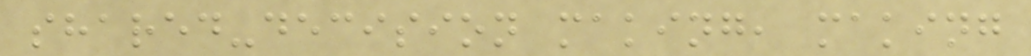shared-decision making, making
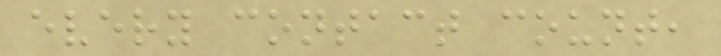every contact count,
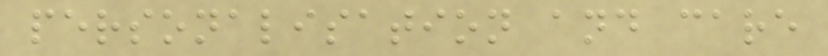personalisation and care
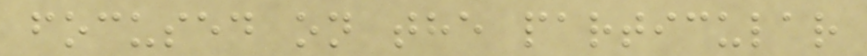focused on the particular
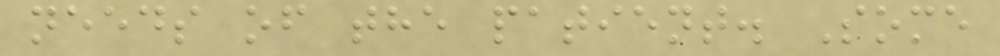needs of the patient. Some
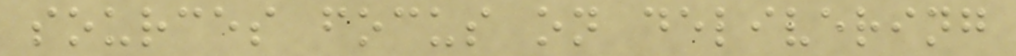sources focus on delivering
